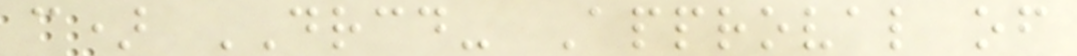c) DRCD- Approval of
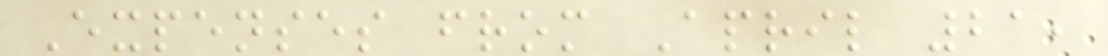Expenses from April 21,
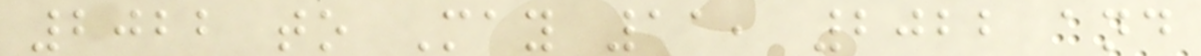2022 to May 11, 2022 and
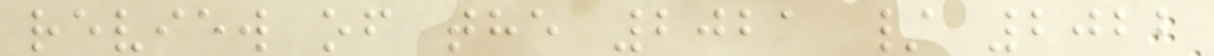review of the 2021 / 2022
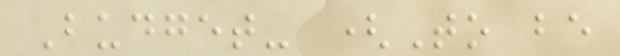Budget- (To be
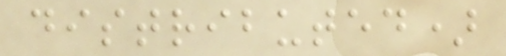distributed)
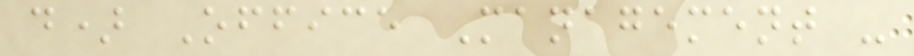d) Office Management -
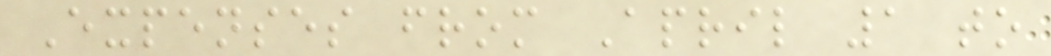Expenses from April 1 to
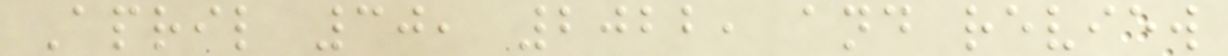April 30, 2022, and review
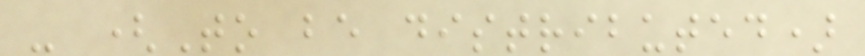- (To be distributed)
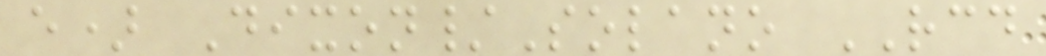e) Dixon/Solano RCD
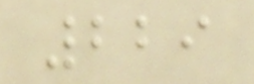229
